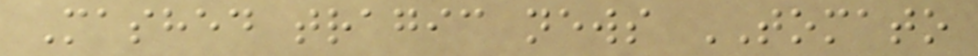Mashed tragic news TOMATO
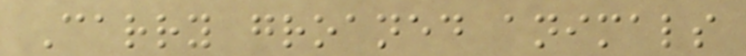Carry groaned animals
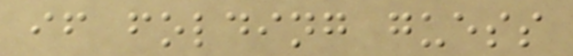if folding guess
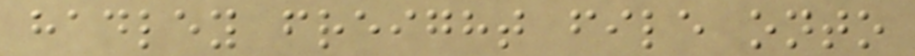hadley freight file onto
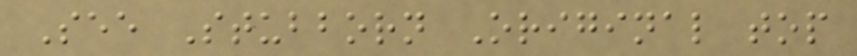See Stubborn Original top
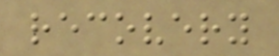recovery
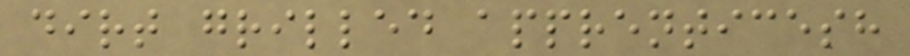dirt grilled apprenticesh
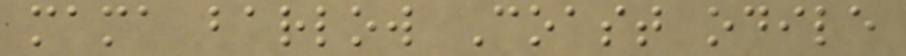mama barlow Coast odile
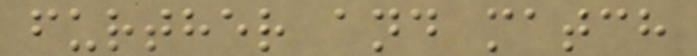further and match
